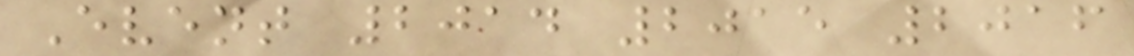Event 2014 2015 2016
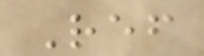Ref
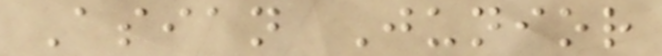Asian Junior
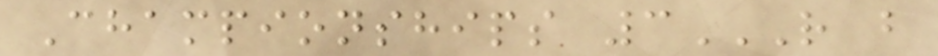Championships 3R B
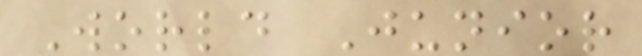World Junior
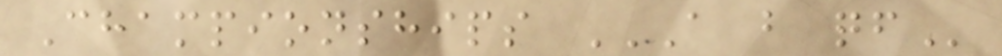Championships A B QF
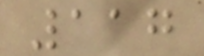117
